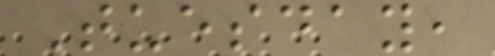Tuesday,
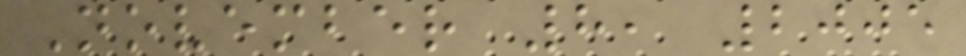November 8, 2005
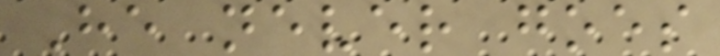He never goes
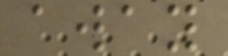away
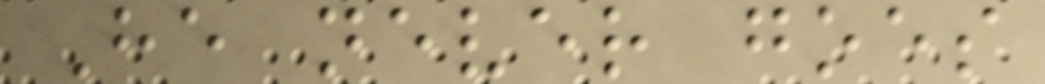He never goes
